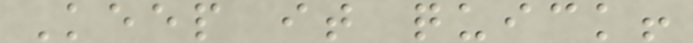Keep it quick!
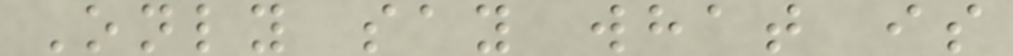Only say what is
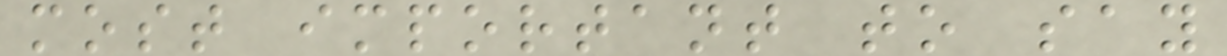most important to say
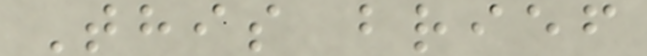This brief
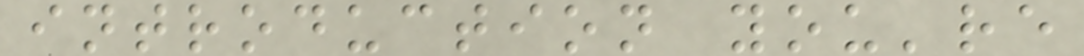introduction you're
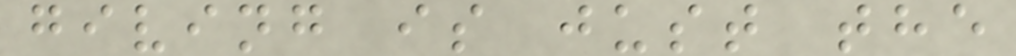giving is just the
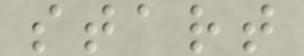start
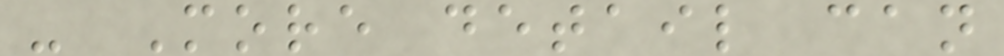- More detail can
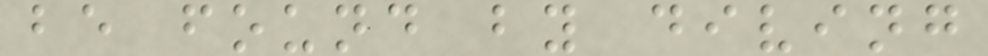be found by diving
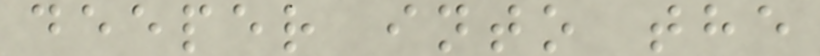deeper into the
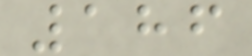186
